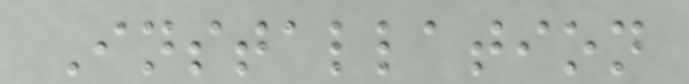Installation
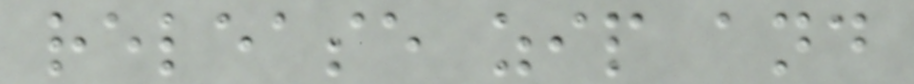release zip and
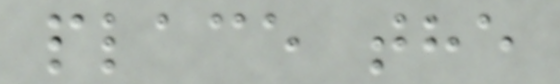place the
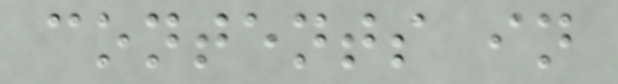contents in
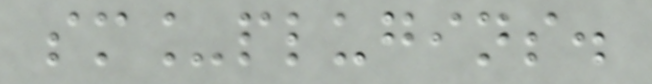sm_plugins.
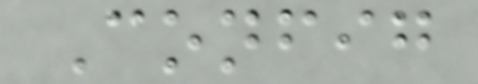Config
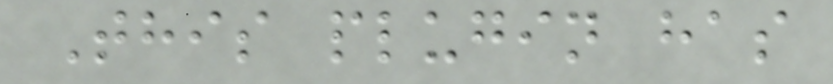This plugin has
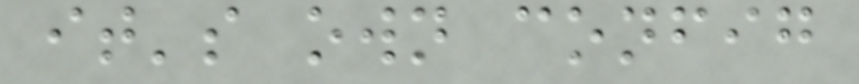it's own config
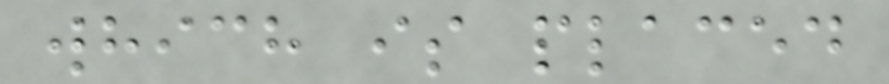which is placed
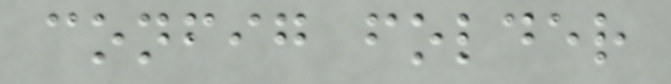config folder
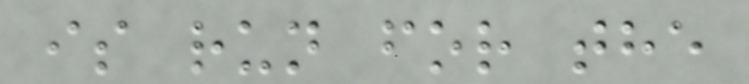is run for the
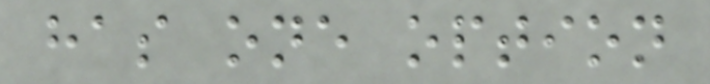has one option
